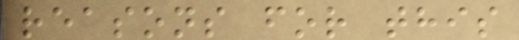reasons for this
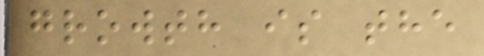growth is the
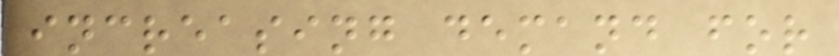increasing demand for
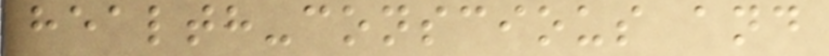health-conscious and
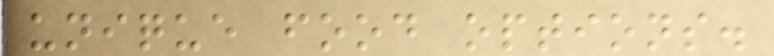unique food options.
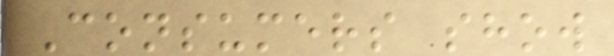Consumers show
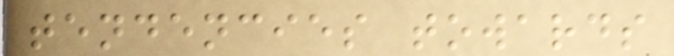tendencies towards
